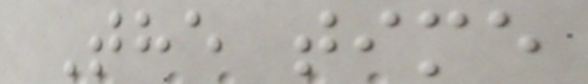The time
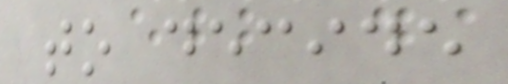to decide
